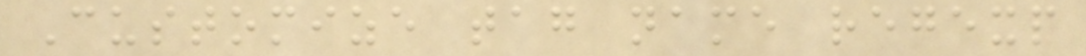Customize tag name regexp
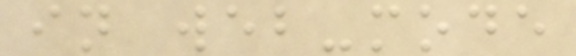in web-mode
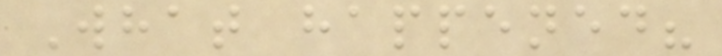What happened?
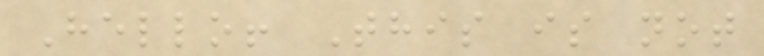Hello! This is not
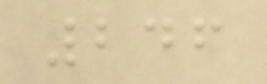246
